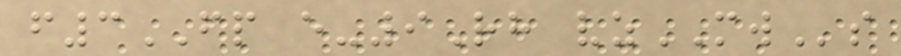f3FP e-9Rh vzMWs
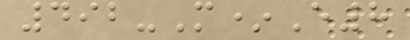492-M*E8
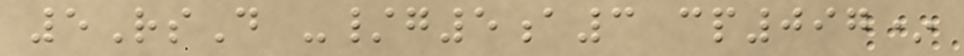5RsD -/g5a3 cp097*
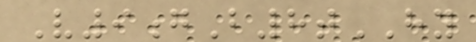V9gB8tHY
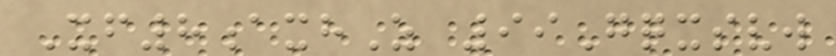Xf8axhZ 99Gqxsvw
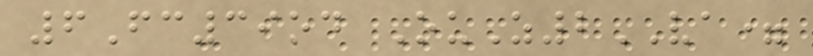6Fc39od OuZ2VA=
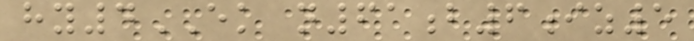hy4EK n61b6iz5
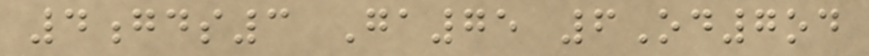4gds3 Ga75 6Od7od
